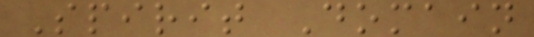Spirit Domain
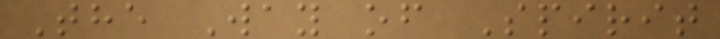The Way of Spirit
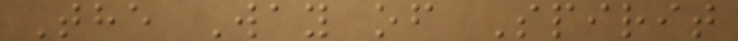The Way of Spirit
